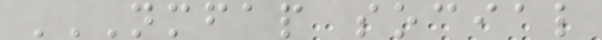NMFAP SOCIAL
